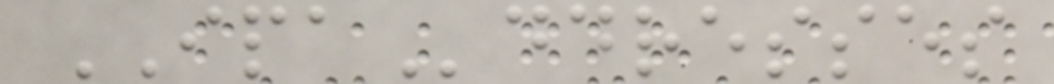IPAddresses
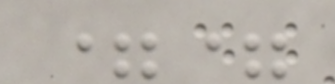==
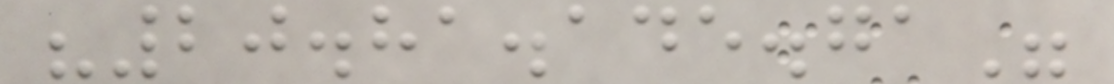"20.81.145.71"
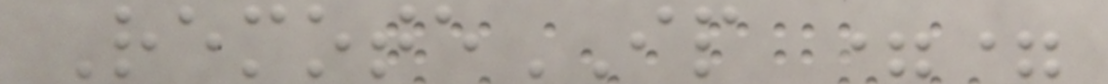RemoteIP ==
